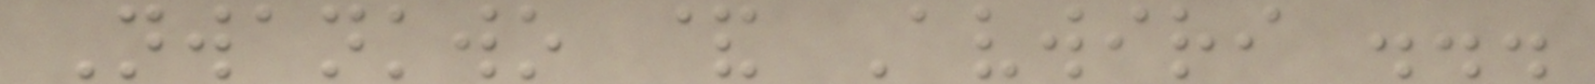Nwankwo & Avwiri ...
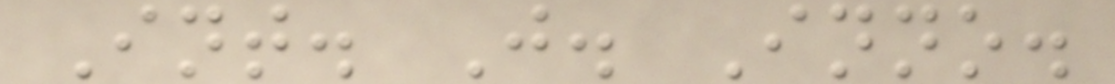Int. J. Inno.
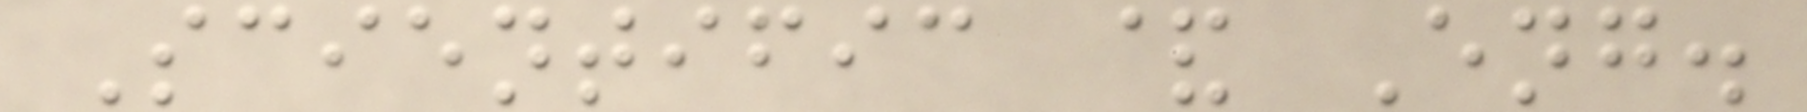Scientific & Eng.
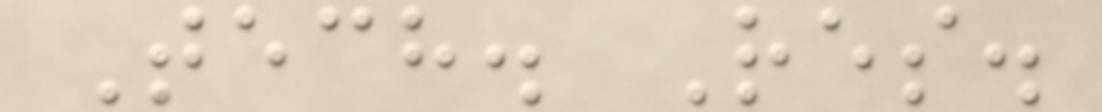Tech. Res.
